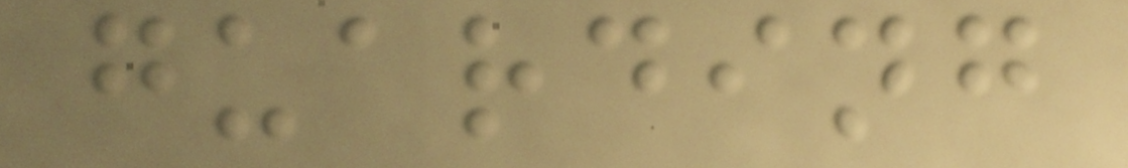guarding
